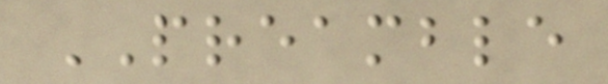PREAMBLE
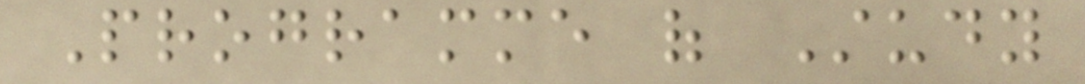Programme of Study
